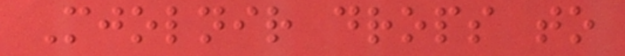Mjolnir drops to
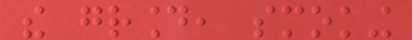the ground, smoking
